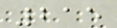215
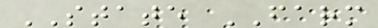STATE FARM
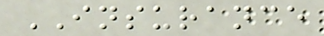INSURANCE
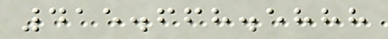415.668.5888
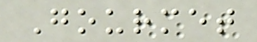Gourmet
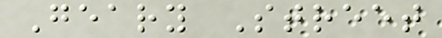Geary Street
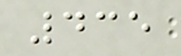435
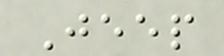Jeep
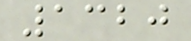1320
